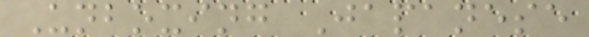Unboxing Japanese
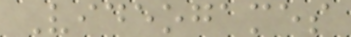Videogames
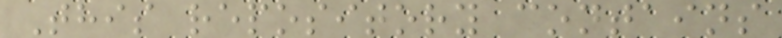This repository contains
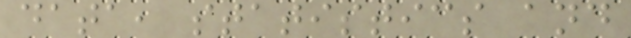data, statistics and
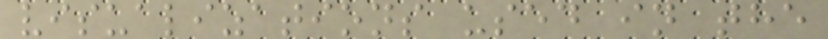visualizations used in the
